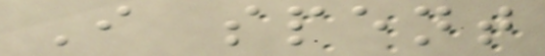I spent
